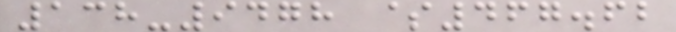138-9478 $467.62
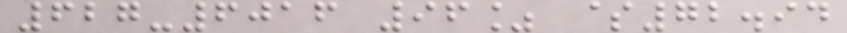627-6016 96% $72.94
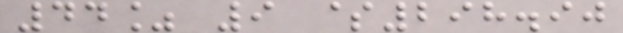44% 9 $298.90
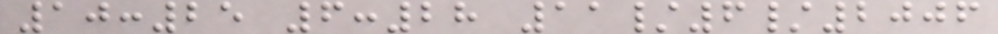10:25 6:28 11/6/2006
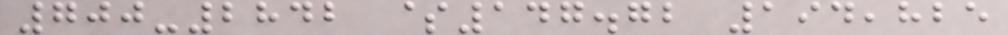700-2842 $147.72 194,825
